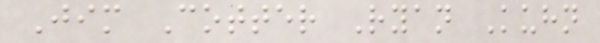Jim Cotter Ryan Kuhn
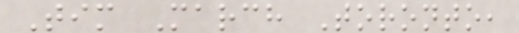Tim March Toronto,
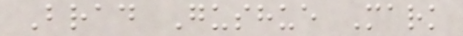Brad Gushue Mark
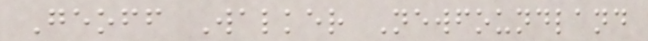Geoff Walker Newfoundland
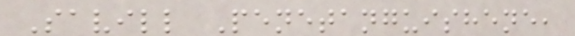Savill Penetanguishene,
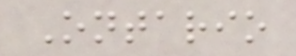Ontario
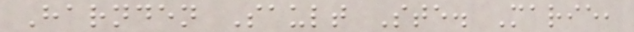Harnden Sault Ste. Marie,
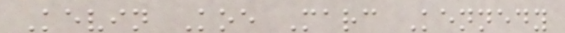Kevin Koe Marc Kennedy
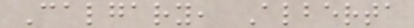Calgary, Alberta
